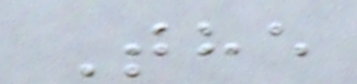The
